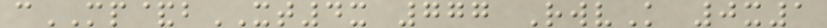cMP&bXT4x 777 RwvK 0x1
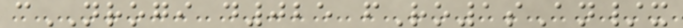cNROGI d025 fRo1sAn/x
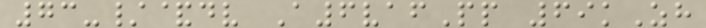73-/&dv A6vafPp 69kZh
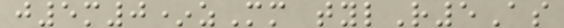j5m0*zMm tylR5As
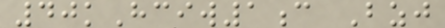40kHciw1c Bzj
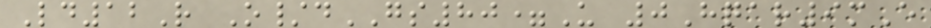Ld12R O/dGS80=U 0Hqar9mE
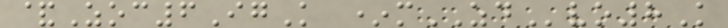&Zoc6IgK *mZDvo8K
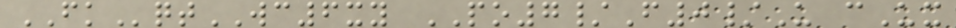FKqtWC6xy PO7/F0/U cUx
